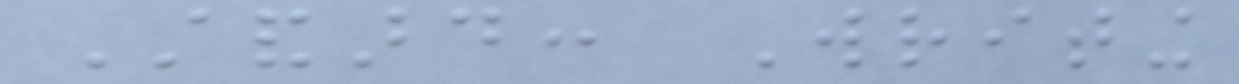Standard: Writing
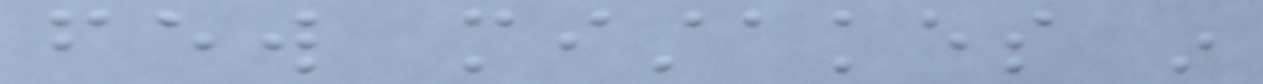few mistakes in
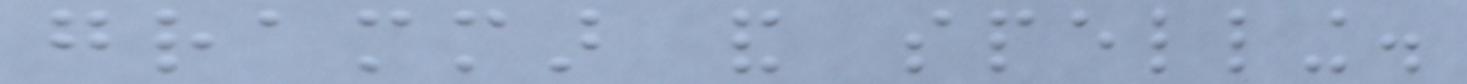grammar and spelling.
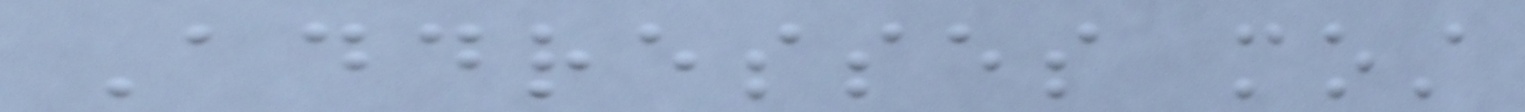Addresses most
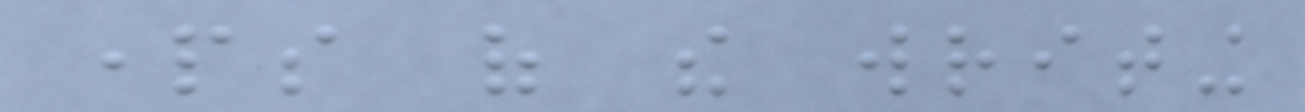parts of the writing
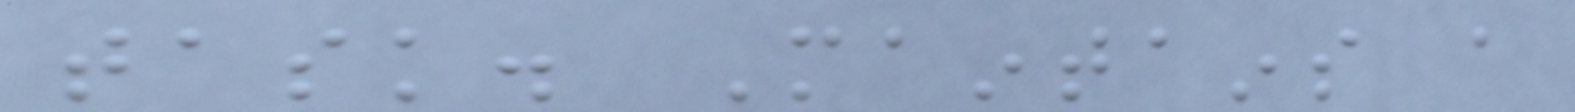task. Maintains a
